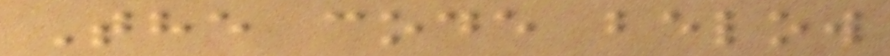The code below
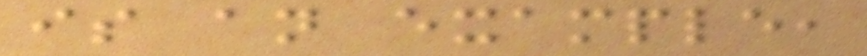is an example,
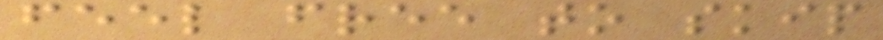feel free to skip
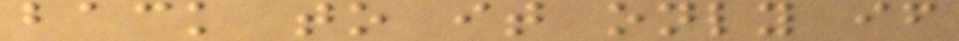back to it only if
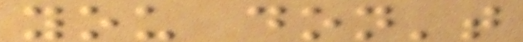you don't
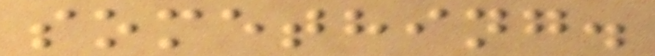something.
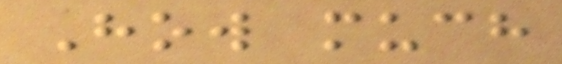How much
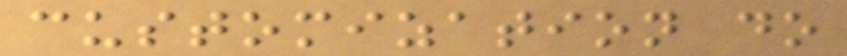customization do
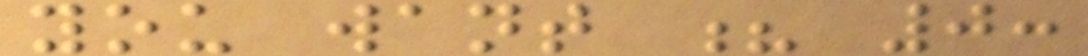you want ? 0:
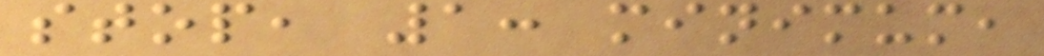stop, 1: minimum,
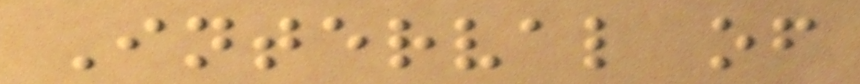Interval of
